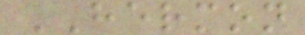HERMON
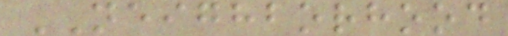NEIGHBORHOOD
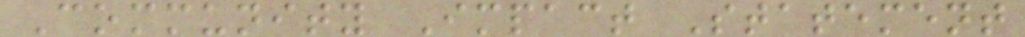Community Impact Statement
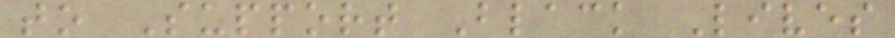to Support Black Lives
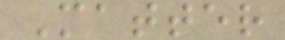Matter
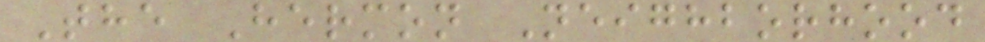The Hermon Neighborhood
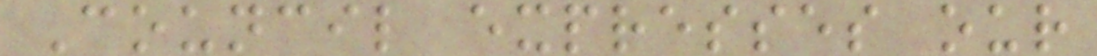Council expresses our
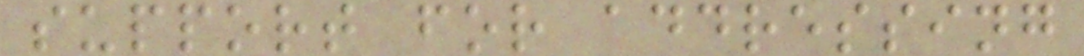support for addressing
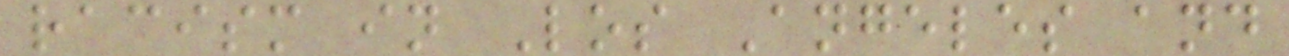racism in Los Angeles and
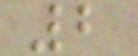2
